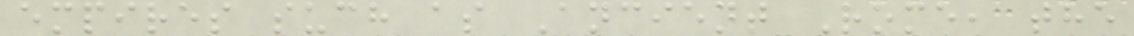empires such as Ancient Rome, the
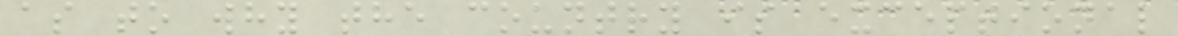as to why the country is exceptional
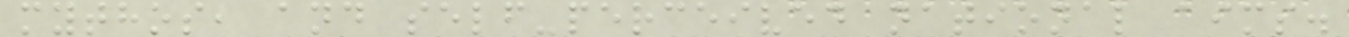mythos, and self-perceived national aims.
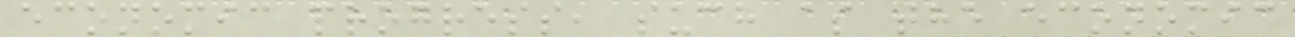economic progress, such as the economic
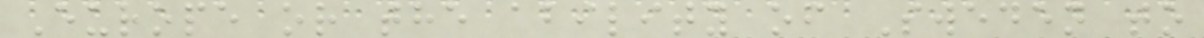Europe or the ability of Sweden to
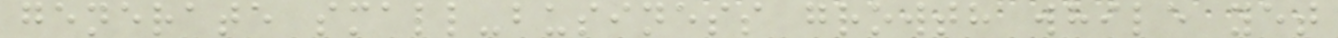generate small-business growth while yet
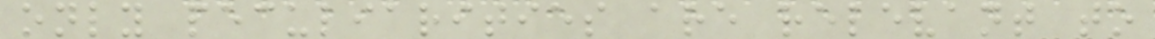only peculiarities are relevant to
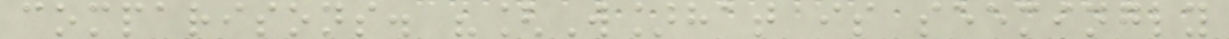comparisons. "[W]hat is seemingly
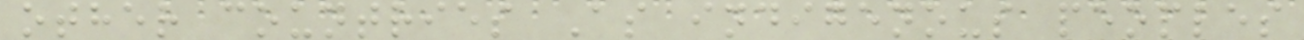other countries As indigenous peoples
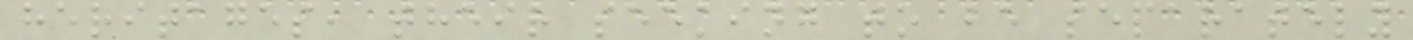heritages, their seeking to be separately
